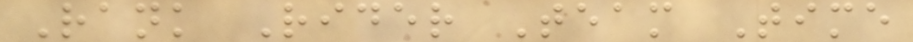Rank Rider Team Time
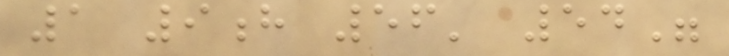1 9h 56' 54"
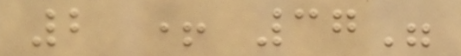2 + 37"
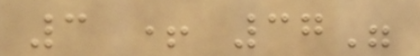3 + 37"
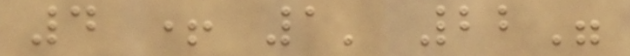4 + 1' 22"
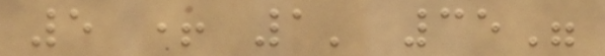5 + 1' 35"
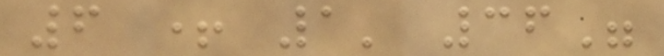6 + 1' 36"
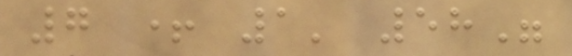7 + 1' 58"
